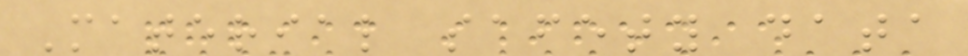Material safety data
